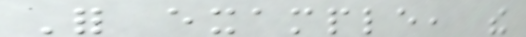For example, the
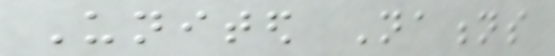United Nations
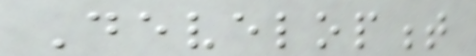Development
